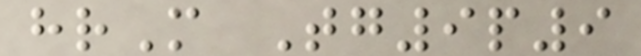hrM Tg9p9
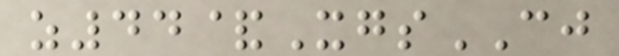z44&XgsCJ
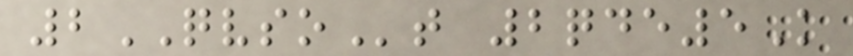2QVSOt 2qde5K
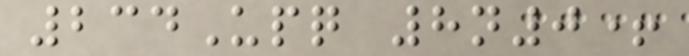234Upq 8n0+
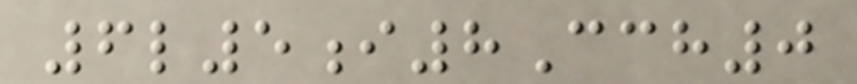6l5i8Cch0
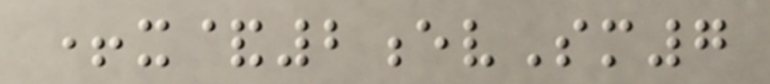+x&2evSm7
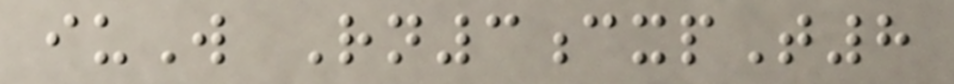iuW Rn3cxpT8
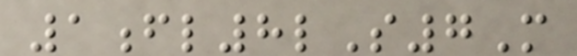1fl8lS7M
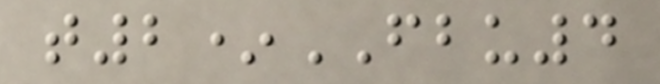t2*FBU4
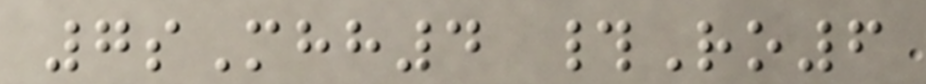7sMhh4 #Ro6
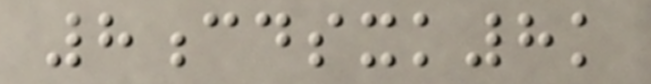8cdsxk8k
